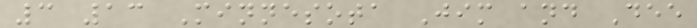3 13 Minnesota Jim and Dee
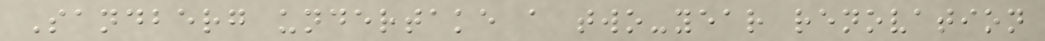Sandberg undertake a two-year renovation
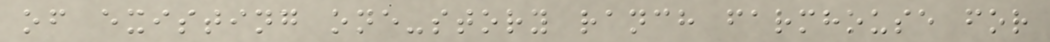of existing one-story ranch farmhouse for
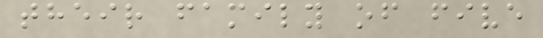their family of five
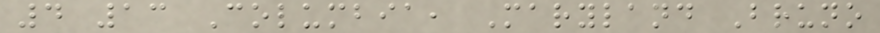4 13 Columbia, Maryland Bruno
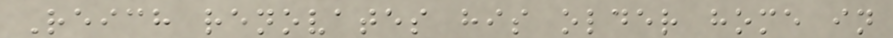Reich renovates his older home in
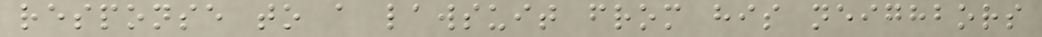response to a lawsuit from his neighbors
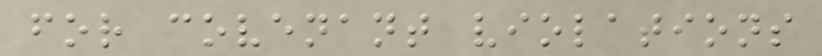for covenant violations
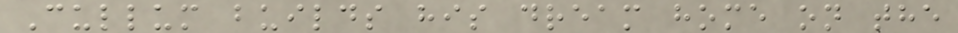Cullum builds his dream home on the
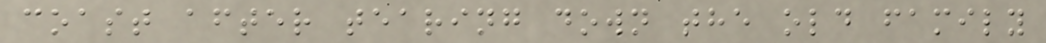coast after tearing down the old family
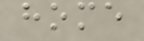home
